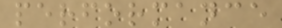performance
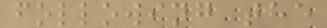following the
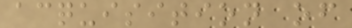acquisition of
